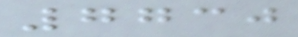7730
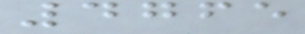4765
